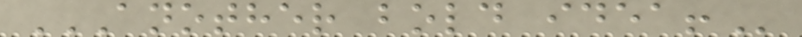ANOTHER BOLD IDEA!
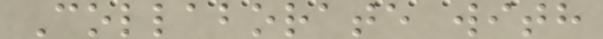Collaborate with
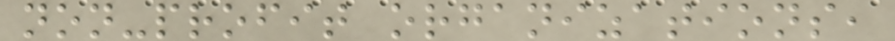non-profit organizations,
